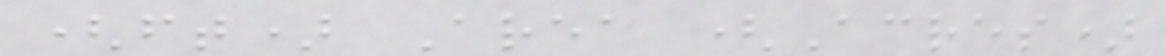(ft) Area (Acres)
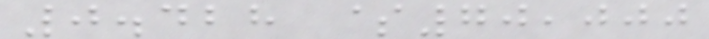0.428 $70,000
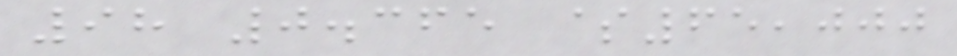98 0.365 $65,000
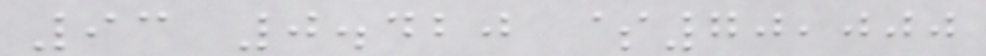93 0.420 $70,000
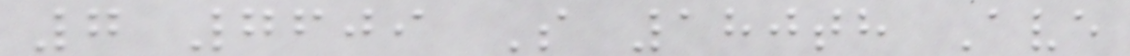7 7609 S 180th Ave
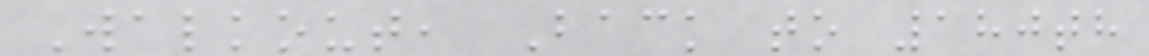Walkout, Back to 180th
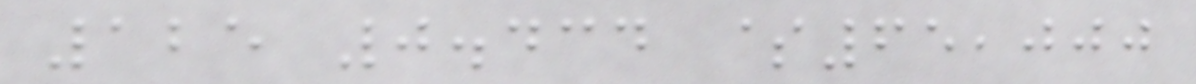125 0.434 $65,000
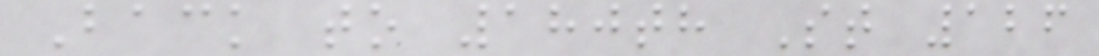Back to 180th St 126
